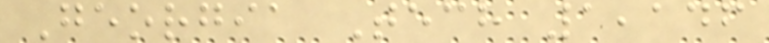Georgia Tech 1,146
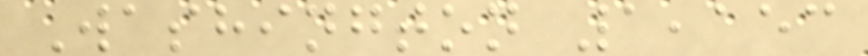Washington 1,153
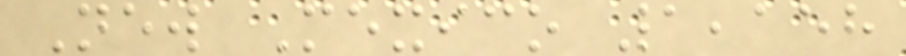New Mexico 1,158
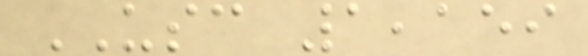USC 1,159
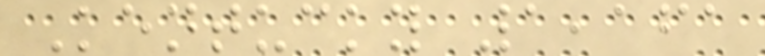Kentucky 1,161
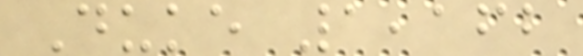Duke 1,162
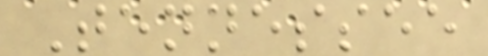Tennessee
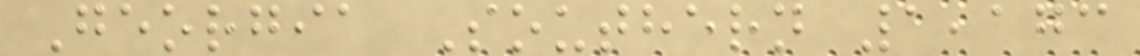Georgia Southern 1,173
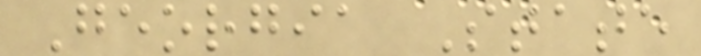Georgia State
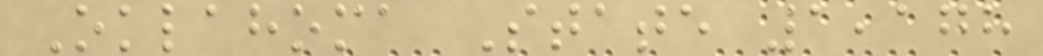Oklahoma State 1,178
